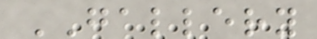GALLERY
